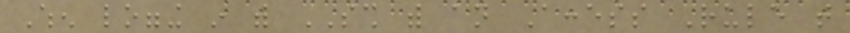When logging in with SSH with an Access Rule that
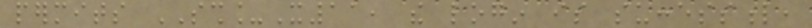permits SSH_X11, the login is successful,
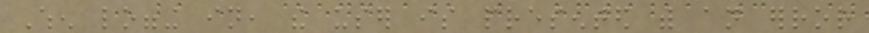When logging in, the user is presented with an error
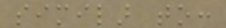similar to:
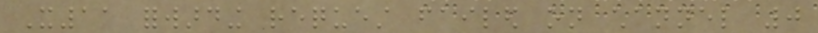X11 forwarding request failed on channel 0
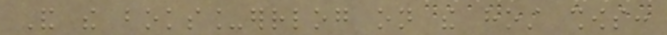And the boks_errlog on the host shows:
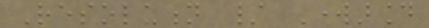Resolution / Workaround
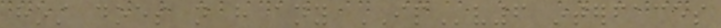host does not have any IPv6 interfaces
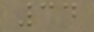34
